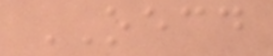OECD
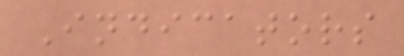Indicators
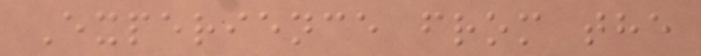Experience from the
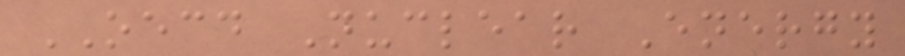OECD Nuclear Energy
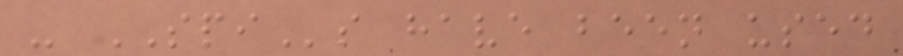- SPIs have been used
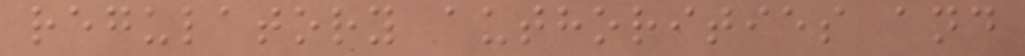regulatory authorities and
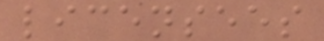licensees
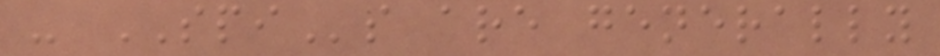- SPIs are generally
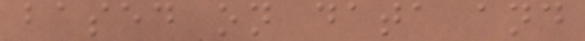based on data and
